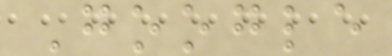Google
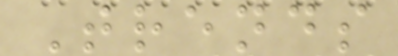Trends
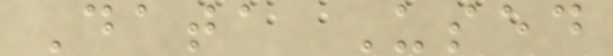Data Used
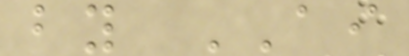by AI
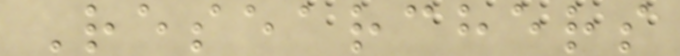Researchers
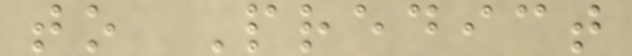to Predict
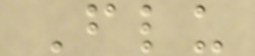Flu
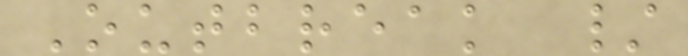Outbreak /
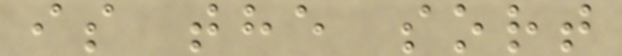is the sort
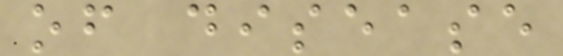of disease
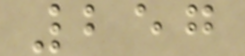257
